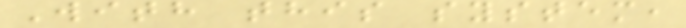With this system,
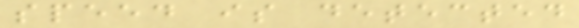speed is detected
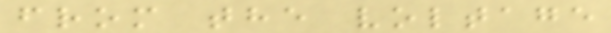from the voltage
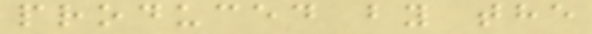produced by the
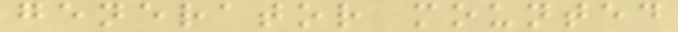generator mounted
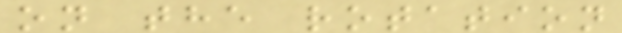on the rotation
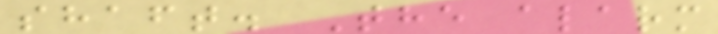shaft. The alarm
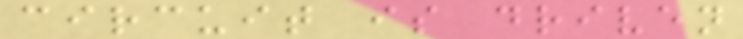circuit is driven
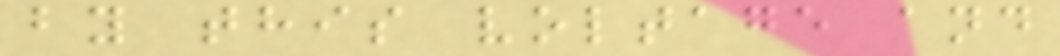by this voltage and
